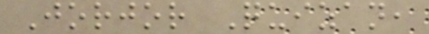Jorjor Quizan,
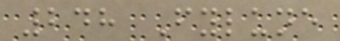248 Fylune
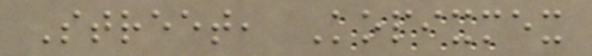Street, Kopixmex
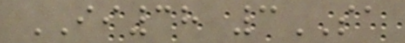II38 3SA
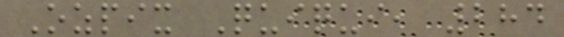Ozpix Quiqui, 284
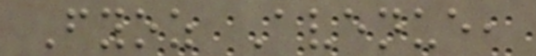Fyoz Avenue,
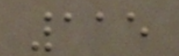115
